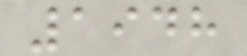1948
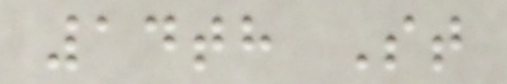14th St
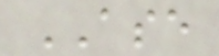ASE
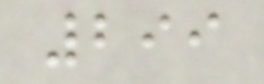299
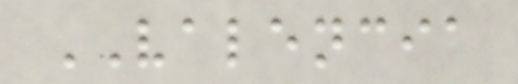VALENCIA
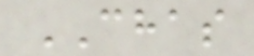CHAS
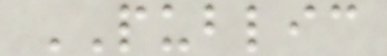PUBLIC
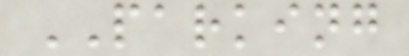PARKING
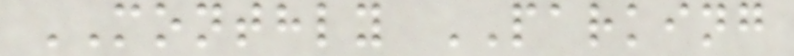MONTHLY PARKING
